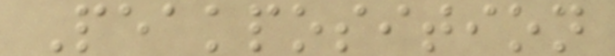Peakposition
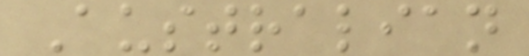Australian
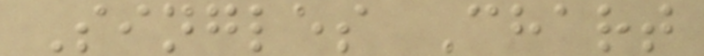Singles Chart
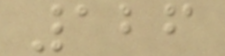126
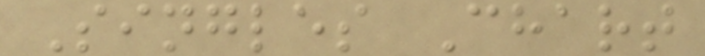Singles Chart
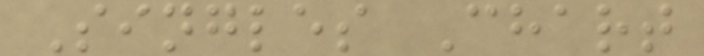Singles Chart
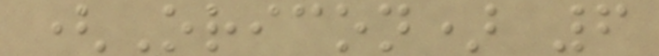(Oricon) 6
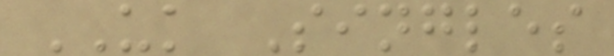UK Singles
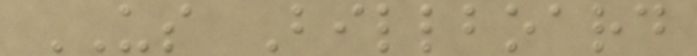US Billboard
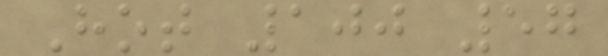Hot 100 57
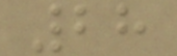28
